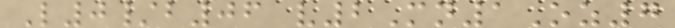L0/b06 v2Mn1Oz7
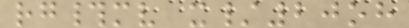rg#mv x/20oh
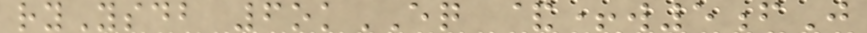ryYsdb 6okEQ &+w5fJ
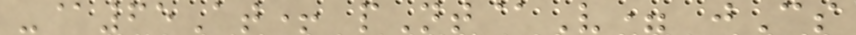-@65At+ pNt@V= jCs
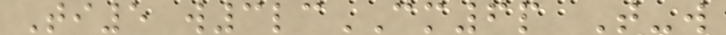Ti5 w3lcCM6p T-w
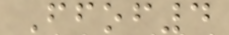Ffof4
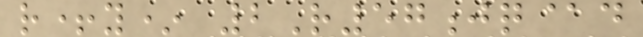r+y* 2R57jq@d
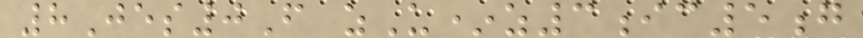8Jes0F zU*z3ic5g
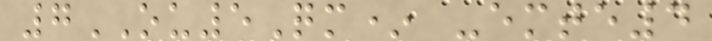7OU5Qm* -emte4
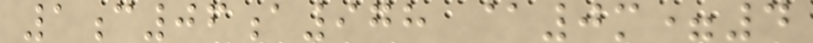1c06a978 @0m=4
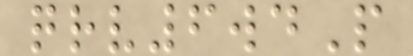qrv6wdP
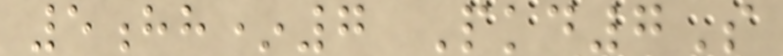5hh*7 Pkd7S
